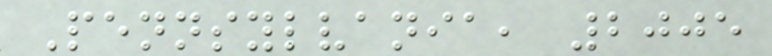Pennsylvania, 2005
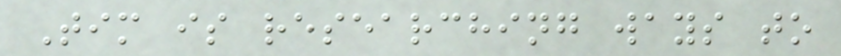Tim is researching ways to
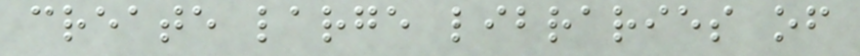create large libraries of
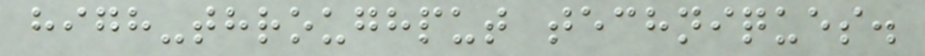high-throughput techniques.
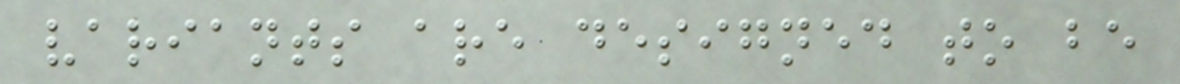variants are designed to be
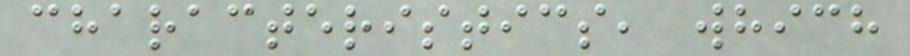characteristics, which
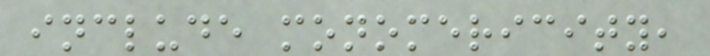include monomericity,
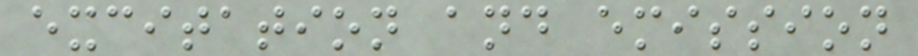excitation and emission
